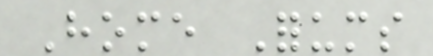Home Forums
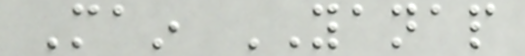Main YANAP
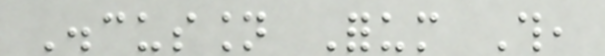Discussion Forum This,
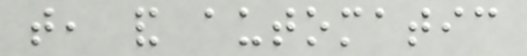that, and automatic
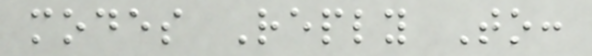modes Reply To:
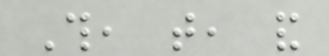This, that, and
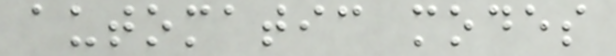automatic modes
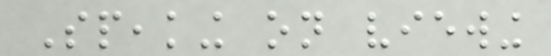Speaking on viewing
